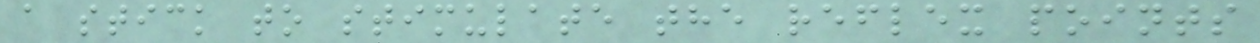a stick to stimulate the reflex points
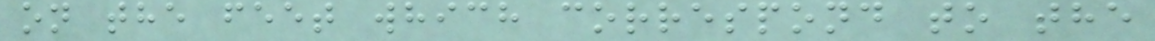on the feet which correspond to the
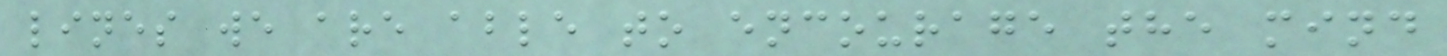lines we are able to encourage the mind
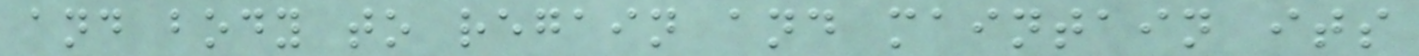and body to regain and maintain its
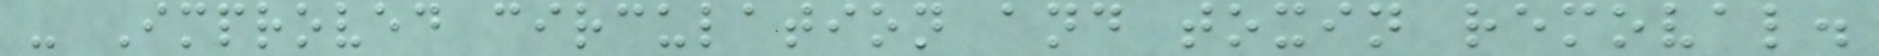- Improved circulation and toxin removal.
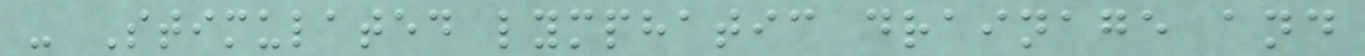- Stimulated lymphatic drainage and
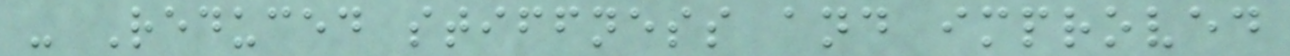- Reduced stiffness and improved
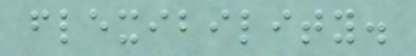flexibility.
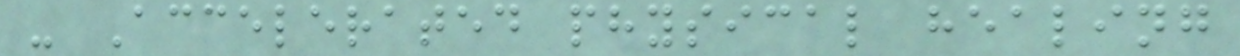- Accelerated physical healing
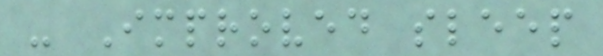- Improved sleep
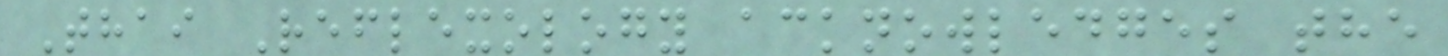Thai Reflexology acknowledges the
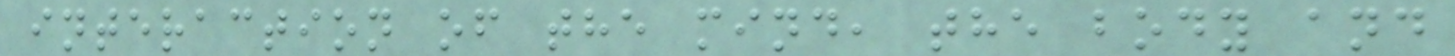interaction of the mind, the body and
